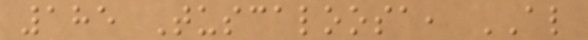185 Tuscaloosa, AL
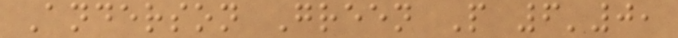Anderson Green P 6'0,
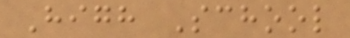High School
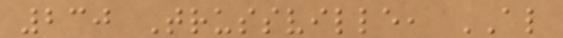230 Trussville, AL
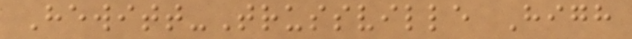Hewitt-Trussville High
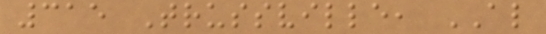315 Trussville, AL
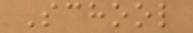School
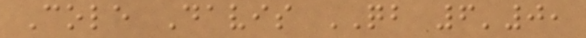Cole Davis QB 6'0,
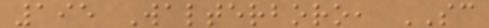195 Walterboro, SC
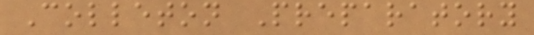Colleton Preparatory
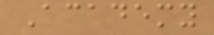Academy
